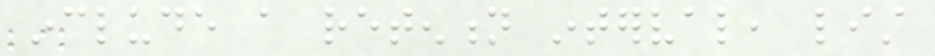include a retention interval, list
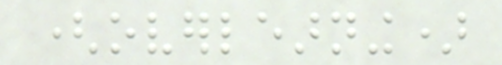(overlearning)
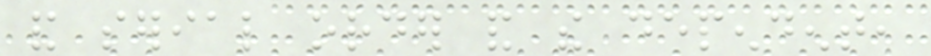and serial order and the dependent,
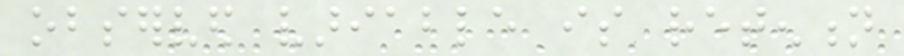observed variable is retention
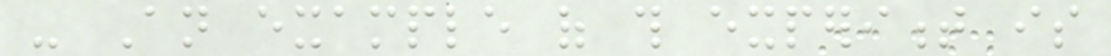- An example of this experiment is
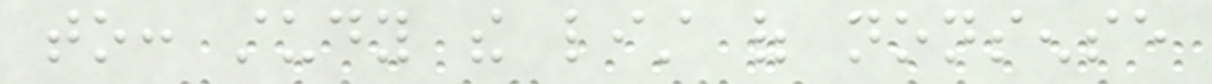to: study the list of nonsense
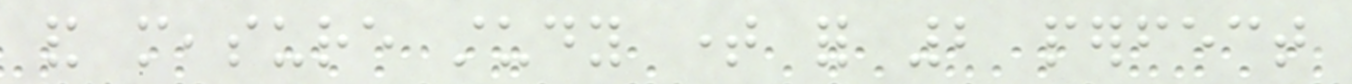and measure study time for 2 perfect
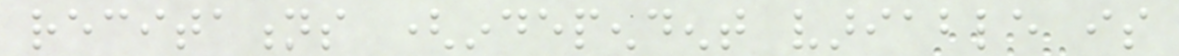recitations (independent variable is
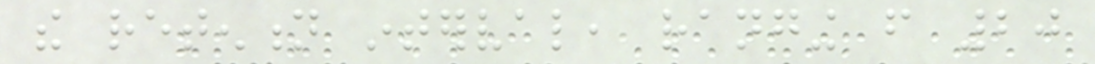the retention interval, ranging from 20
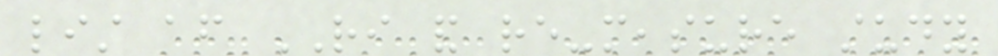list after RI and re-measure study
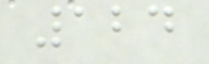124
